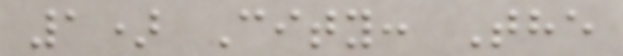1) City: The
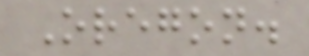Oregon.
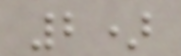2)
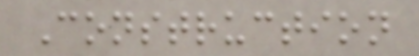Construction
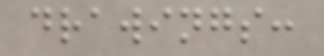drawings:
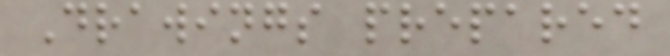Drawings prepared
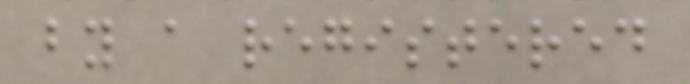by a registered
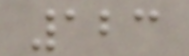123
